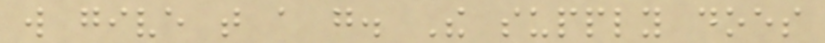will give that a go. The supply does
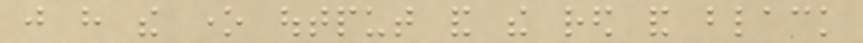just have the one output and the red and black
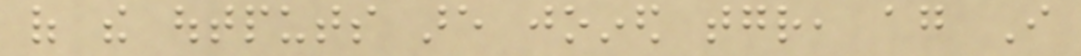of the outputs are joined together, again I
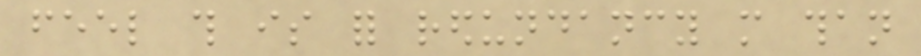feel this is for redundancy more than
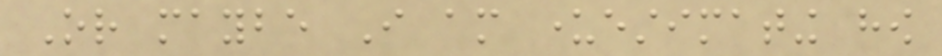Or maybe I am underestimating how
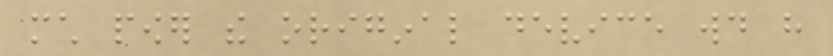much power the original device would have
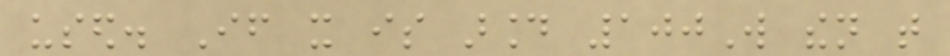used. If it is around 100W then that
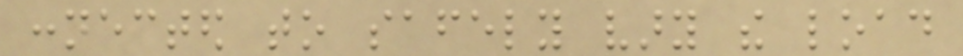connected to safely vary the load
